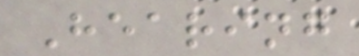Hearing
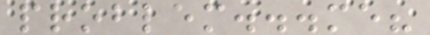problem...me?
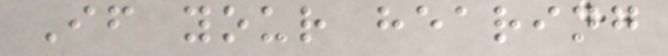If your hearing
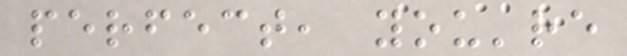perfect, you're
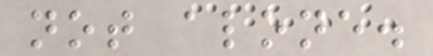not alone.
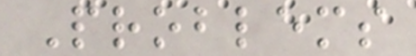Problems
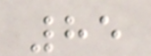85
